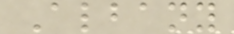Albany
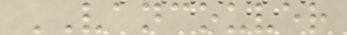VANCOUVER
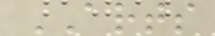ARTS
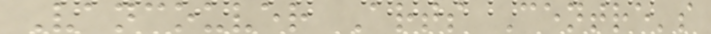Vancouver Arts Centre's
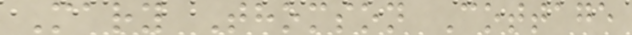Mary Thomson Cottage
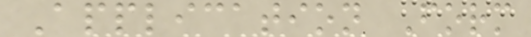Application Form
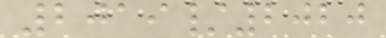2019/2020
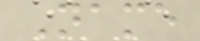Name
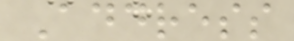Address
